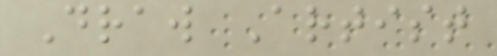Draw Artist
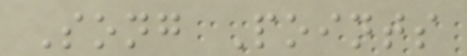Song Points
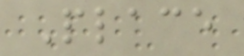Place
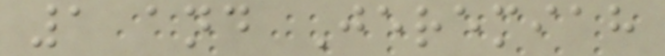1 and Jeremiah
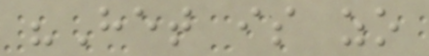"Het is zo
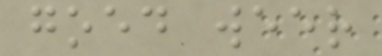goed weer
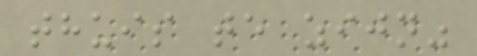thuis te zijn"
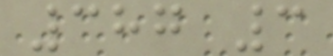387 3
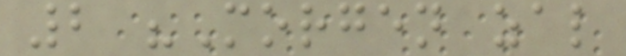2 "Morgen zal
